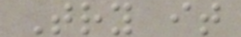Try it
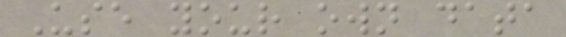Use your own data
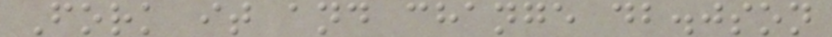Fork it and change db.json
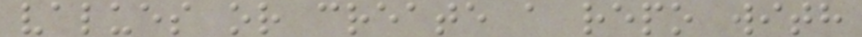values or create a repo with
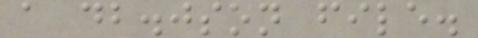a db.json file.
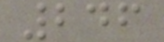246
